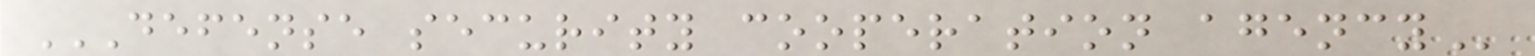DEFENSE SECURITY COOPERATION AGENCY
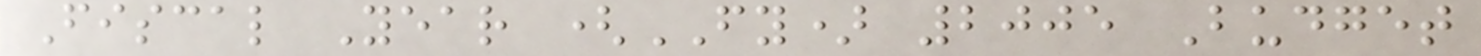Fiscal Year (FY) 2005 Budget
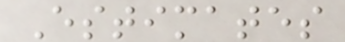Estimates
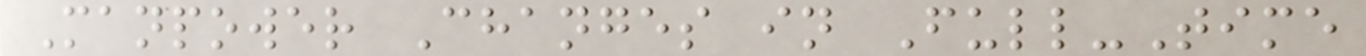Manpower Changes in Full-Time
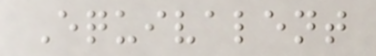Equivalent
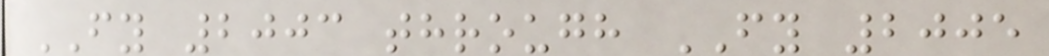FY 2003 through FY 2005
